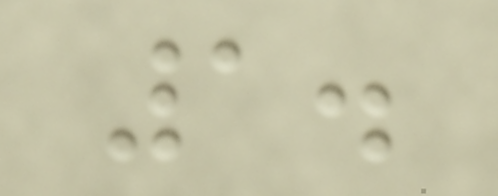1.
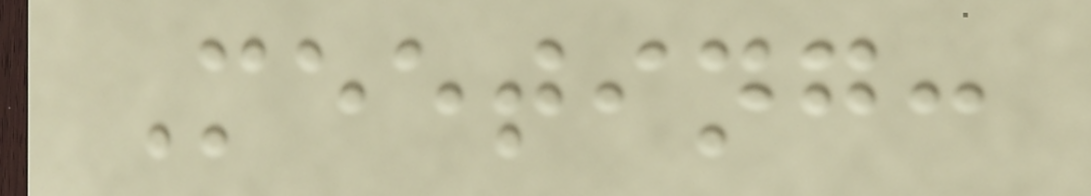Meeting:
